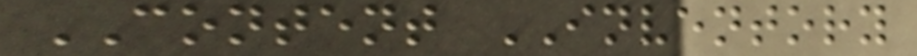CONTENT INVENTORY
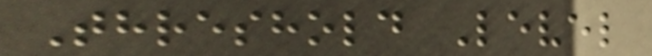Threshold Level
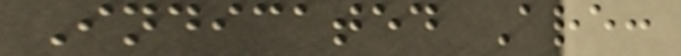Indicated Are:
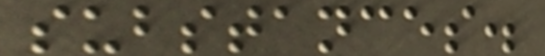substances.
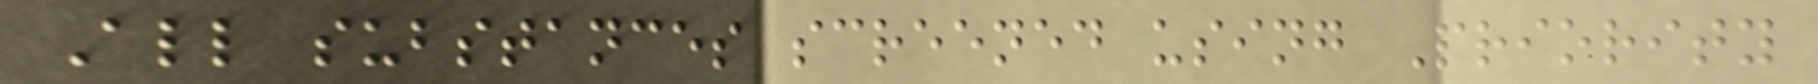All substances screened using Priority
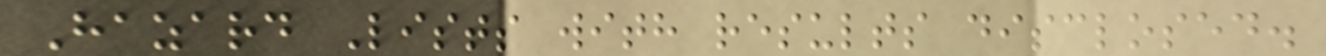Hazard Lists with results disclosed.
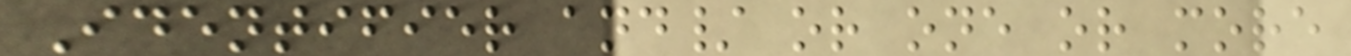Identifier and/ or one or more
